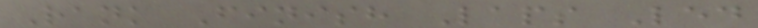Rank Finish Laps Led
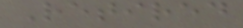Retired
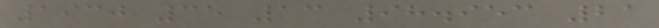1930 35 13 98.953 21
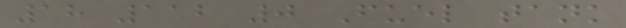18 112 0 Fuel tank
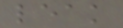leak
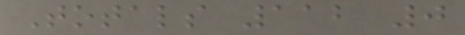Totals 112 0
